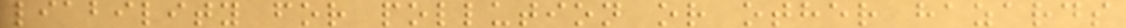liability for pollution or other hazards
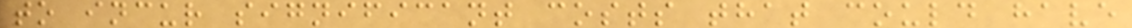to incur significant costs that could have
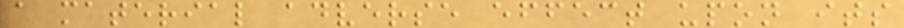a material adverse effect upon its
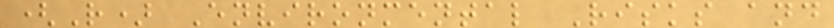(R) Environmental Risks and
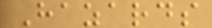Hazards
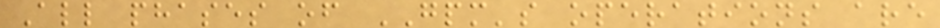All phases of GPM's operations are
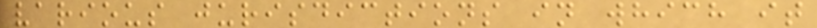various jurisdictions in which it
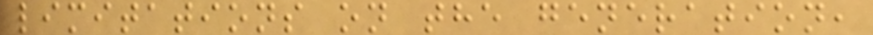limitations on the generation,
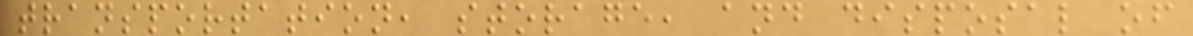transportation, storage, and disposal of
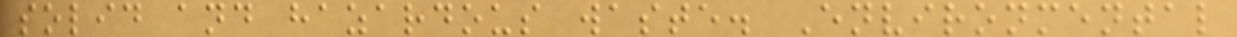solid and hazardous waste. Environmental
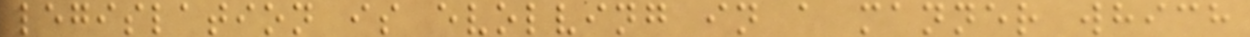legislation is evolving in a manner which
